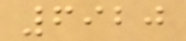6920
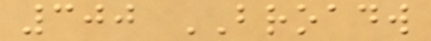300 BROADW
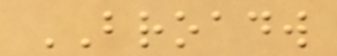BROADW
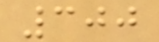300
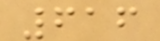616
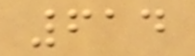614
